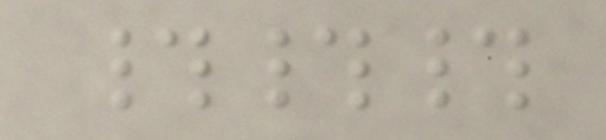###
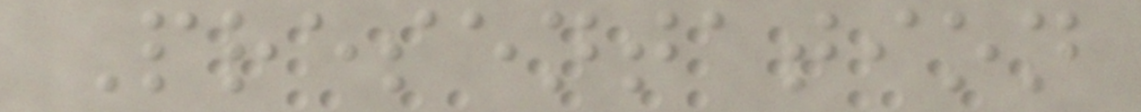Presentation
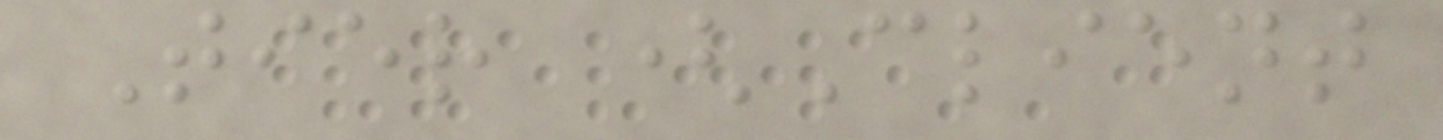Tier (Client
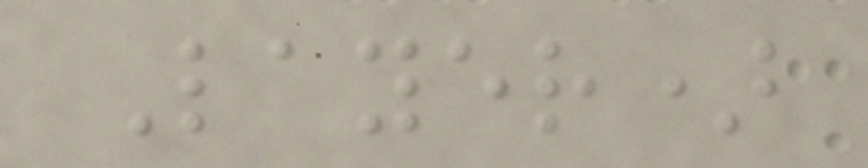Layer)
